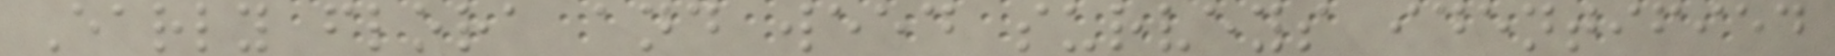Early flora and weed surveys identified
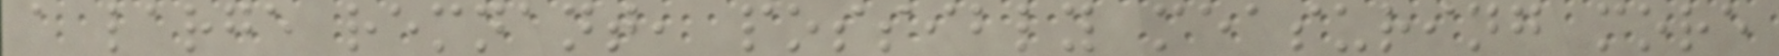a large remnant, possibly measuring more
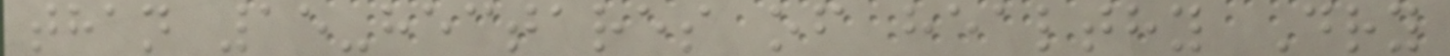than 15-hectares of healthy Dry
